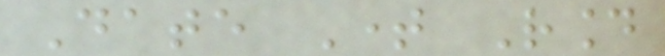Date Time Round
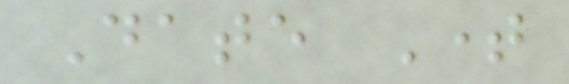Date Time
